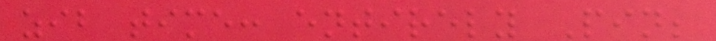zib time: entirely Pin;
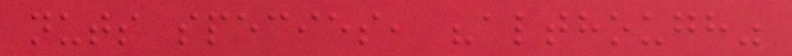nuts species, "although"
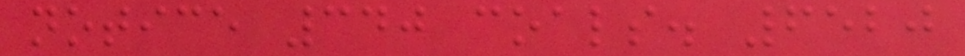notice 340 coals. 6520
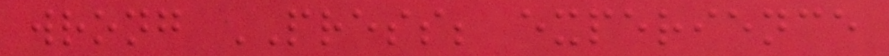wrong PRESS; experience
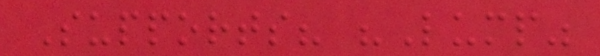Supports? "Lump"
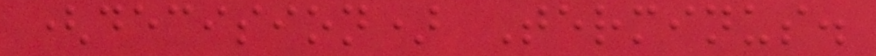(decision) Terminus.
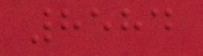8584
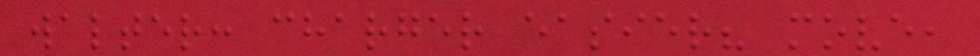walter: charger easier? move,
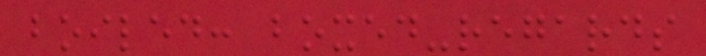boiled: boxed-regards
